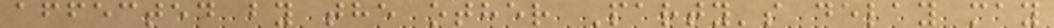affected by the other Party's delay may
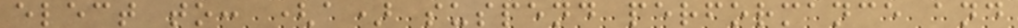elect to: (a) suspend performance and
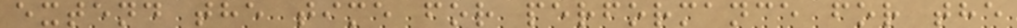extend the time for performance for the
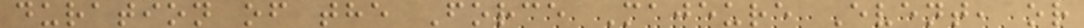duration of the Force Majeure Event, or
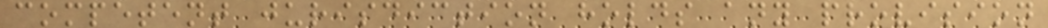competent jurisdiction holds any provision
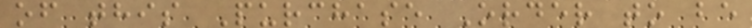of this Purchase Order to be
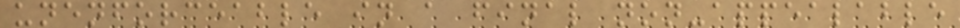unenforceable in a final non-appealable
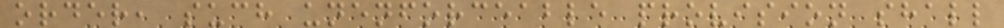order, such unenforceable provision shall
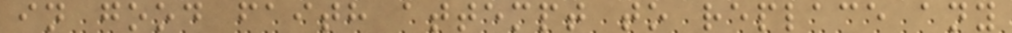in good faith attempt to replace any
